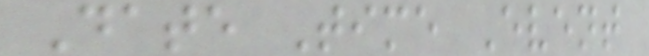Date Time Event
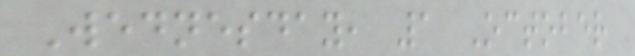Wednesday, 1 October
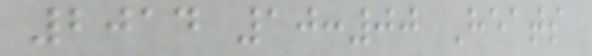2014 10:00 Heats
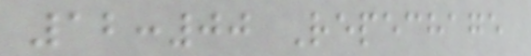12:00 Repechage
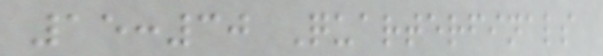15:30 Quarterfinals
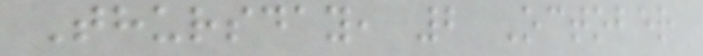Thursday, 2 October
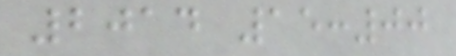2014 15:00
